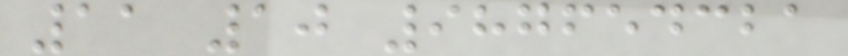11 10 987654321
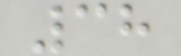38
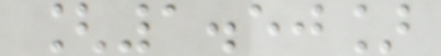[1.50]
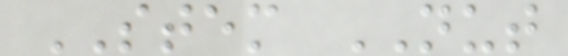STEM NUT
